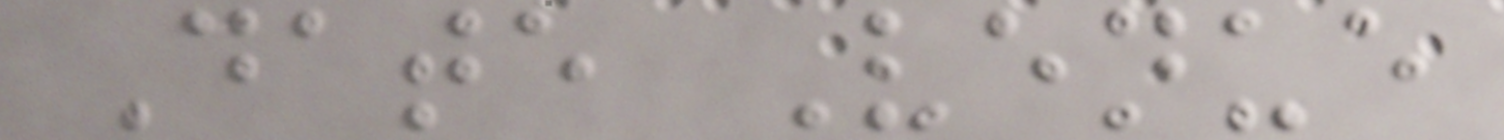Date Venue
